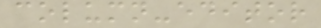column-editor
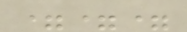===
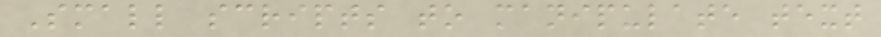Small scripts to manipulate text
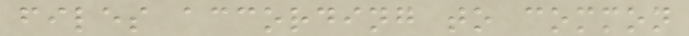files according to common
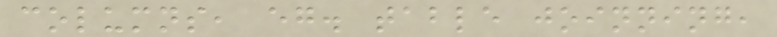columns, eg. table joinning,
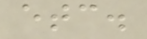etc.
